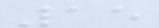15
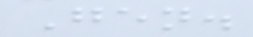Gen.
